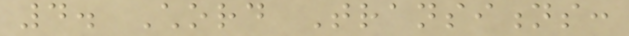4. Chord Transitions:
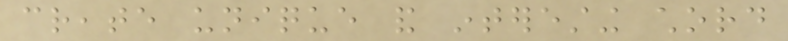create unique and interesting chord
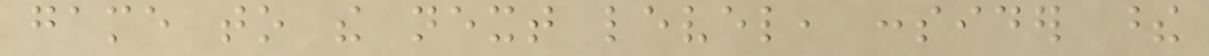game to the next level, consider these
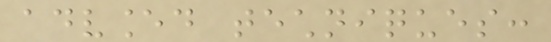advanced techniques:
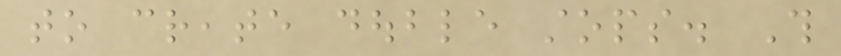to create double stops. This
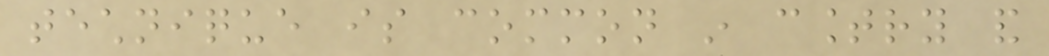technique is common in country and
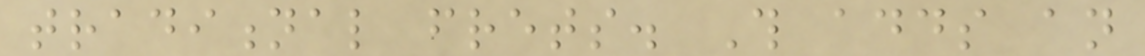traditional frets. This adds an
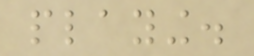playing.
